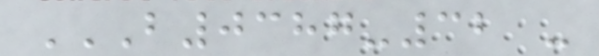B0387-32 -
